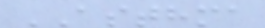ASTHMA
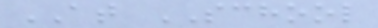AT SCHOOL
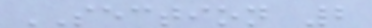SECTION 2
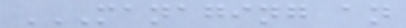MANAGING AN
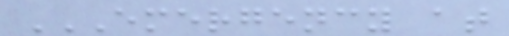EMERGENCY AT
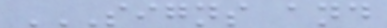SIGNS AND
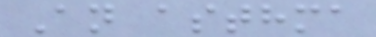An asthma
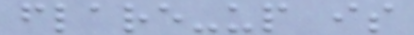flare-up is
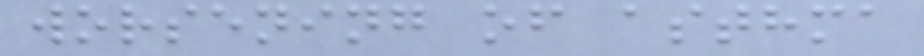worsening of asthma
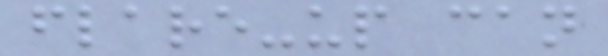flare-up can
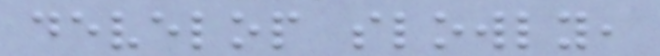develop slowly,
